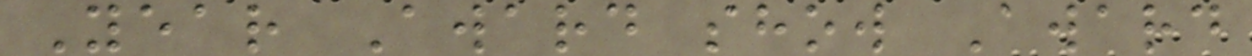Year Award show Award
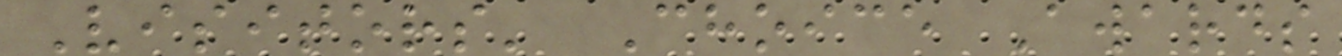Visitors' Choice Awards
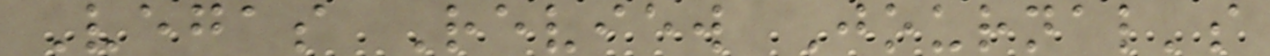Vegas Review Journal's
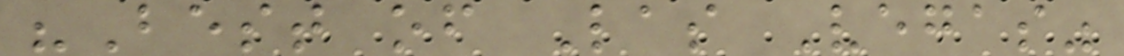"Best of Las Vegas"
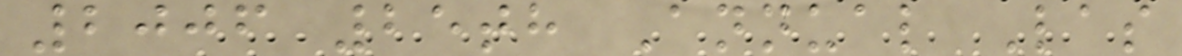2006 25th Annual Las
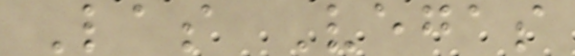Las Vegas
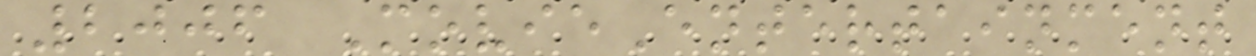2006 MovieEntertainment
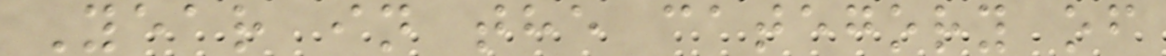Year in the category of
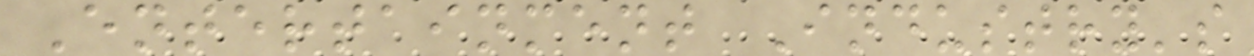Entertainment Industry's
